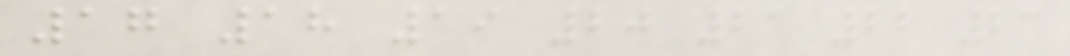17 18 19 20 21 22 23
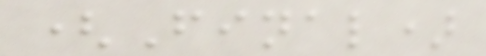(Final)
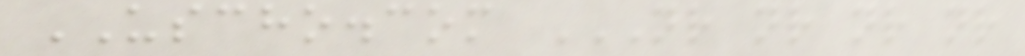USCHO.com NR NR NR NR
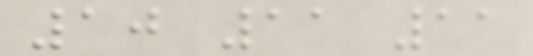10 11 11
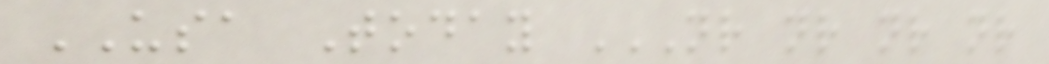USA Today NR NR NR NR
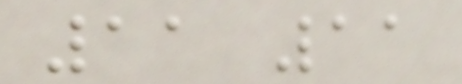11 11
